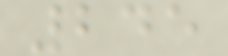245
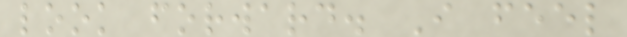look forward. I feel
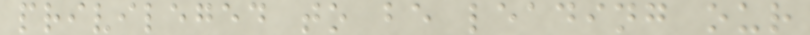privileged to be leading our
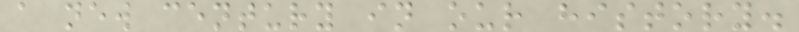a new century in our history.
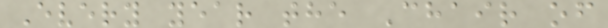Every year the Chair of
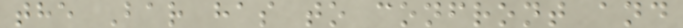the Bar has to confront and
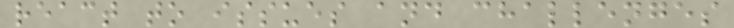react to issues and challenges
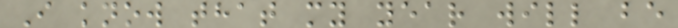I know that my year will be
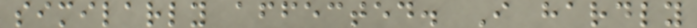similarly affected. I hardly
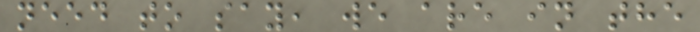need to say, we are in the
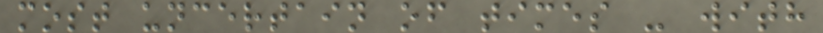most uncertain of times - with
